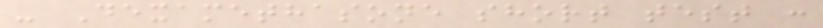- Dexamethasone short test :
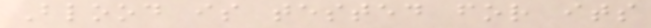Blood is tested for its
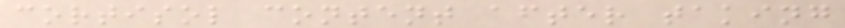cortisol content after taking
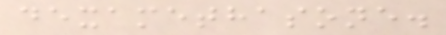dexamethasone.
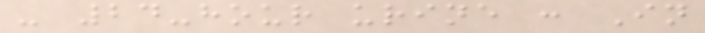- 24-hour urine : In
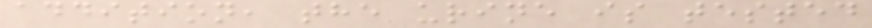addition, the urine is tested
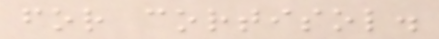for cortisol.
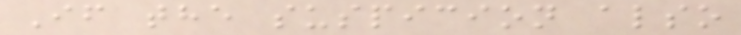If the suspicion also
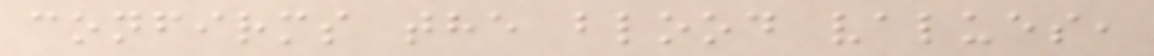confirms the blood values,
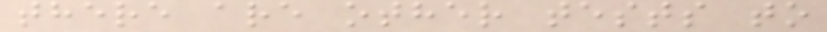there are other tests to
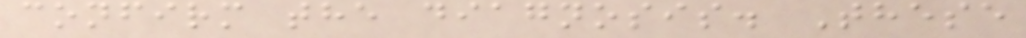confirm the diagnosis. These
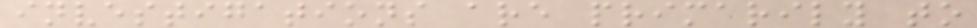investigations are primarily to
